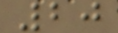20
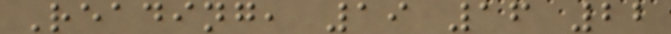Reading, 19 16 22
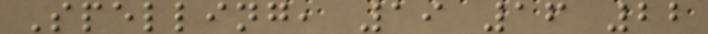Spelling, 19 16 22
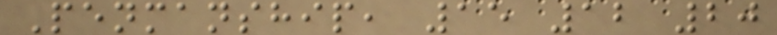Penmanship, 15 12 20
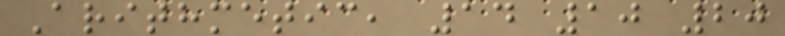Arithmetic, 14 10 20
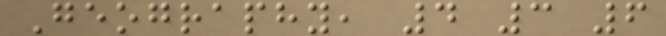Geography, 4 3 6
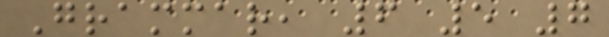Grammar, 6 5 7
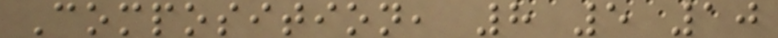Composition, 8 5 10
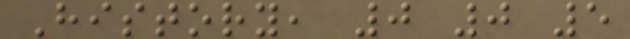History, 0 0 5
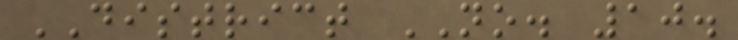DISTRICT NO. 10.
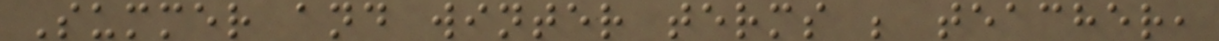Summer and winter terms ; teacher,
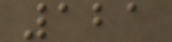121
